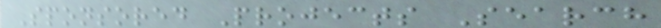Sponsored Projects Search
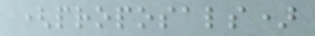(proposals)
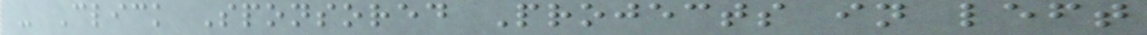- Click Sponsored Projects in left
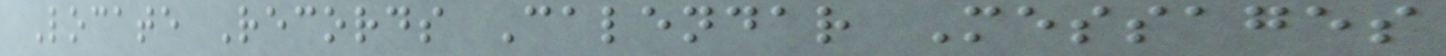Locate Records Calendar Messages
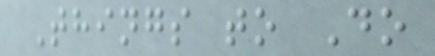Things to Do
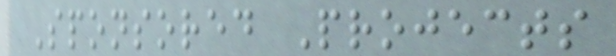Sponsored Projects
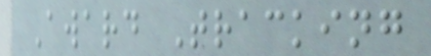Award Tracking
